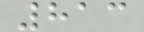813
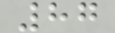87
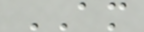AM
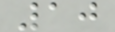10
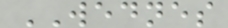WEDNES
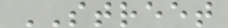STREET
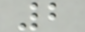2
